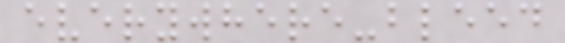everywhere-bleed
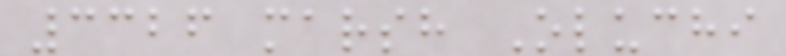3326 marsh Oluchi
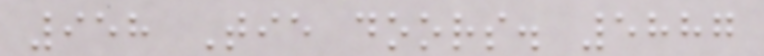958 Tie doors. 5887
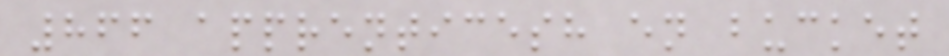866 apprenticesh en bucket
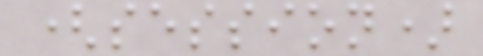(session)
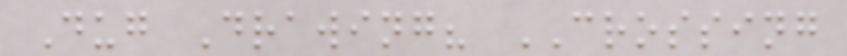Dug Drawing? CROSSING
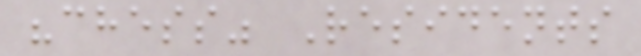"chess" Residents
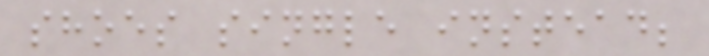shoes single instead;
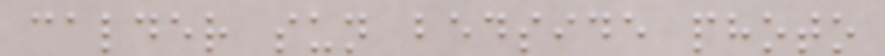calder sun bedside photo
